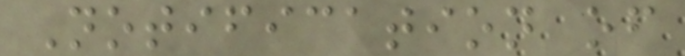Notification of
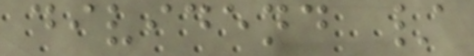dividend /
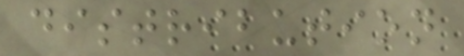distribution
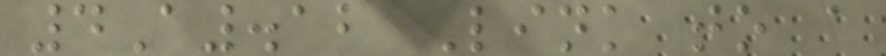4A.12 Link to a
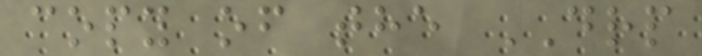copy of the DRP
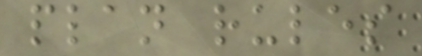plan rules
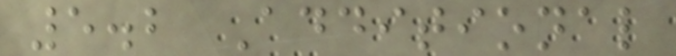5.2 Additional
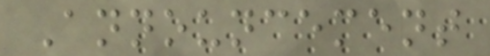Announcement
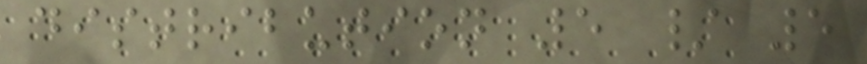distribution 5 / 5
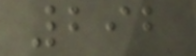292
